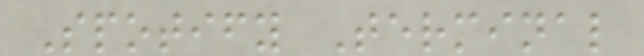Spotify Terminal
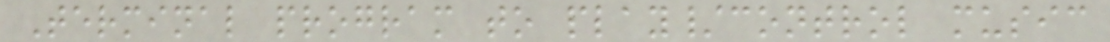Terminal program to play/control music
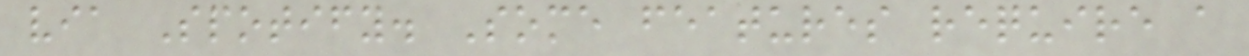via Spotify. Some features require a
